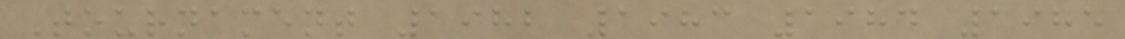Tournament 1982 1983 1984 1985
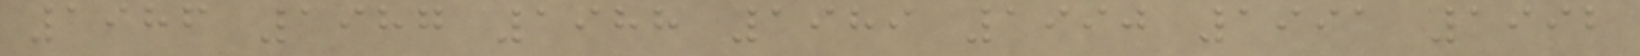1986 1987 1988 1989 1990 1991 1992
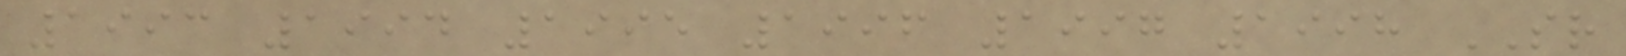1993 1994 1995 1996 1997 1998 SR
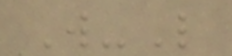W-L
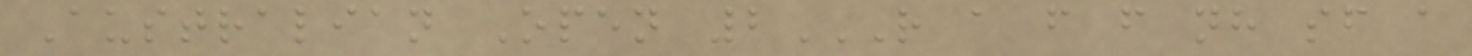Australian Open 2R A F F NH SF A
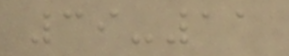39-11
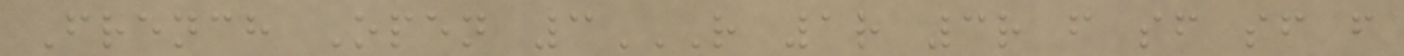French Open 3R 1R 3R F SF SF F
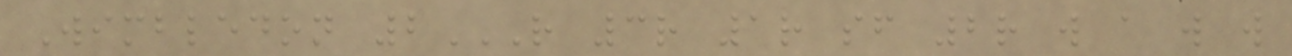Wimbledon 2R 3R 1R SF 2R W A W W
